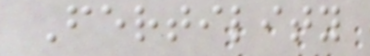Fertility
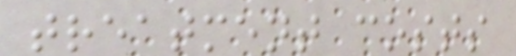treatment costs
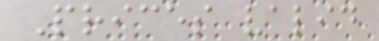Prices valid
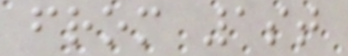from 1st
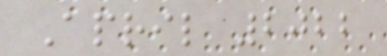April 2022
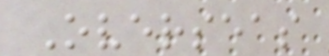Overseas
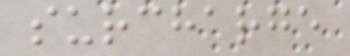surcharge
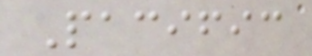Pacific
